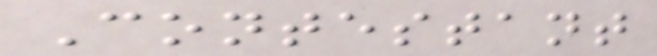Contestant
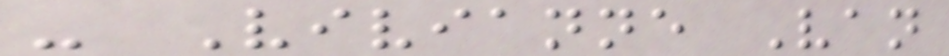- Vivianne Van
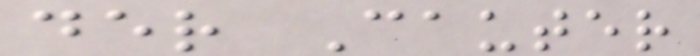der Cauter
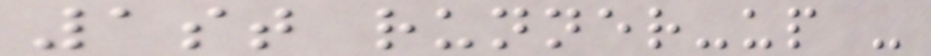1st runner-up -
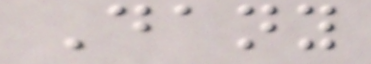Dany
